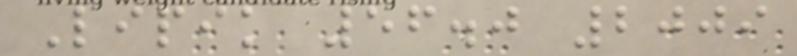Lipik 56.0 2009
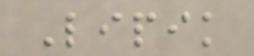Lipik
